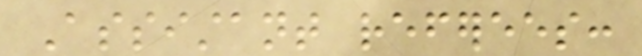Assistant referees:
